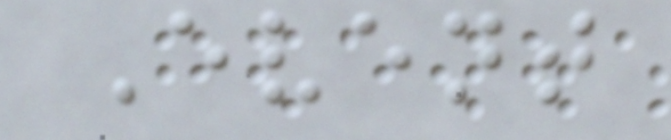Event
